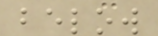below
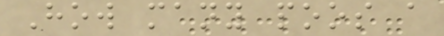How many poos a
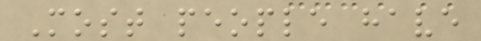Most people have
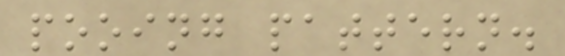pooing pattern.
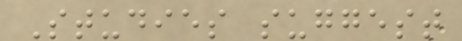Studies suggest
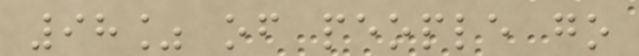98% of people go
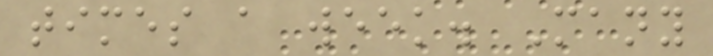times a week. Many
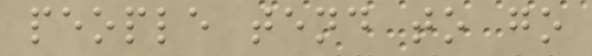people tend to go
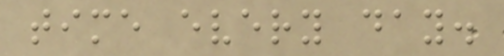time every day.
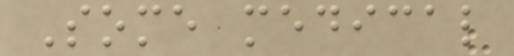Some medical
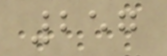257
